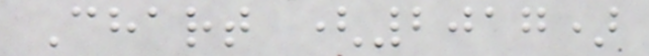Chart (2017)
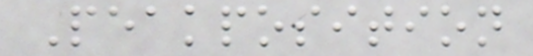Peakposition
